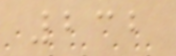232
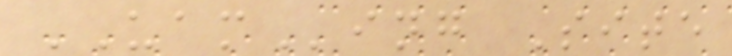UAMing Site
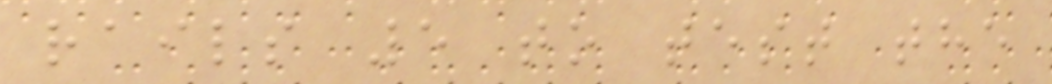rails 5 to test the
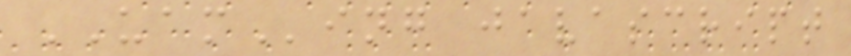UAMing javascript
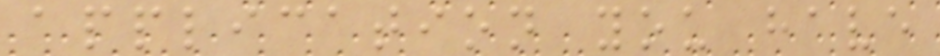application you have
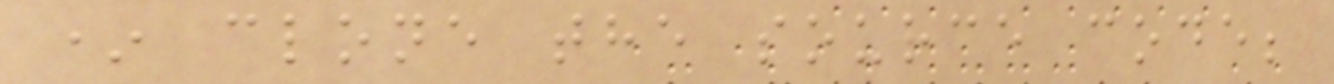* clone the source code;
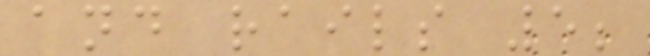and rails 5;
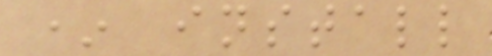* install
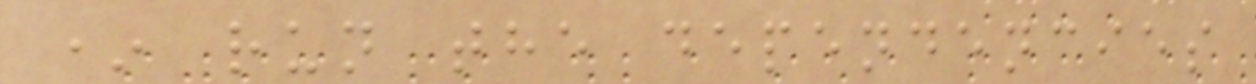* run the dependencies
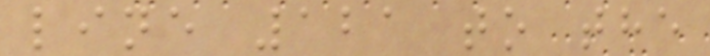line 121 to the
